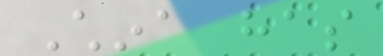China has
